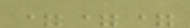===
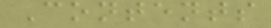Contents
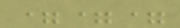===
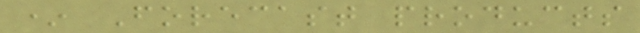* Forecast products
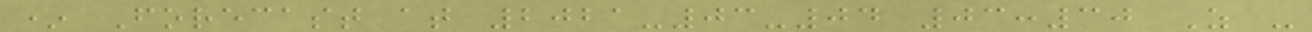* Forecast at 2021-03-04 03:30 Z -
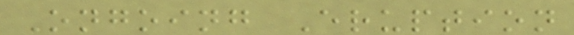Ongoing Eruption
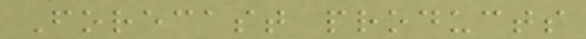Forecast products
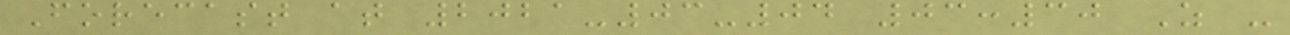Forecast at 2021-03-04 03:30 Z -
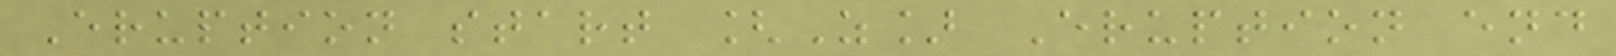Eruption start [Z] Eruption end
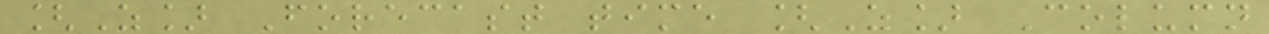[Z] Forecast time [Z] Column
